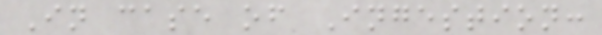In case of Ingestion:
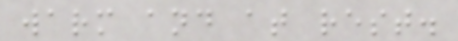warm and at rest.
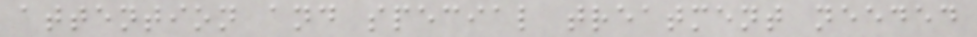attention and special treatment needed
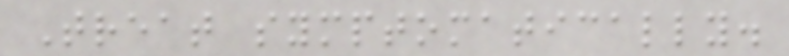Treat symptomatically.
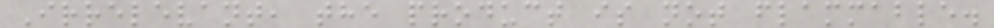Irrelevant, the product is not flammable.
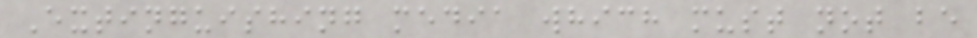Extinguishing media which must not be
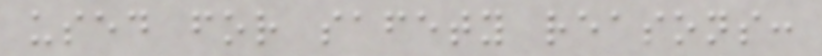used for safety reasons:
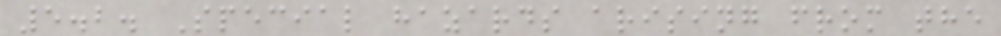5.2. Special hazards arising from the
